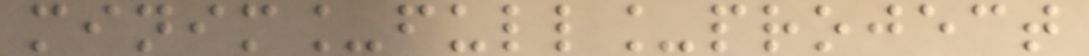minim_full_project
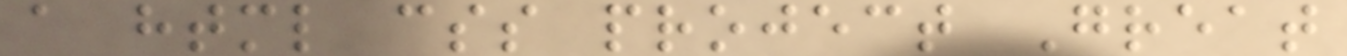a html css project Great
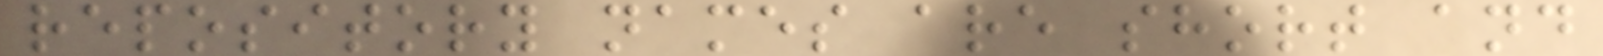repository names are short and
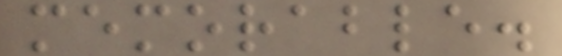memorable.
